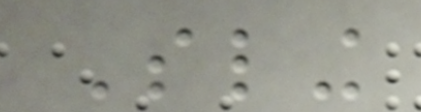Sling
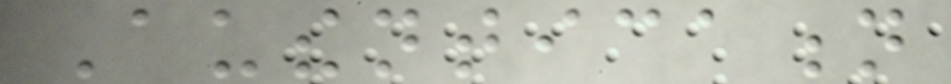Authentication
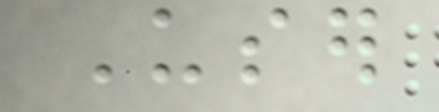User
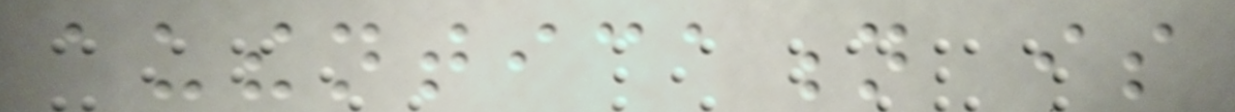authentication is
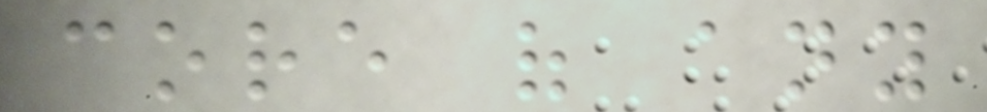core of any
